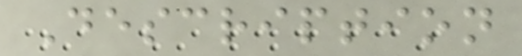Description
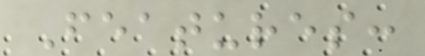Features:
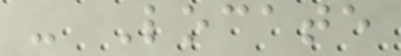- Locate
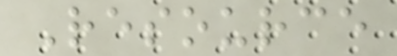Resource
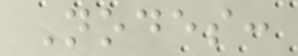Nodes:
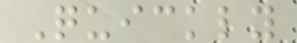Quickly
